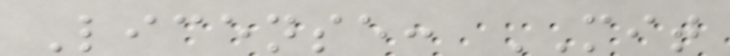License: MIT
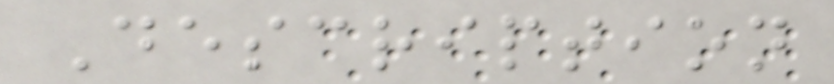Description
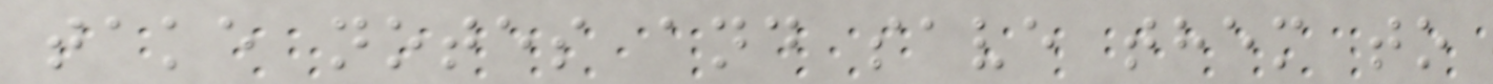take notes and save them to
